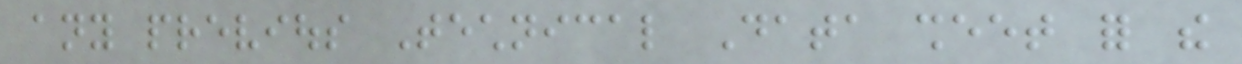any previous Technical Data sheet for the
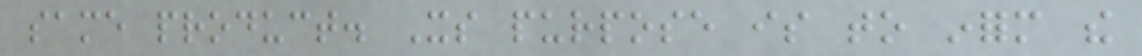same product. Its purpose is to inform the
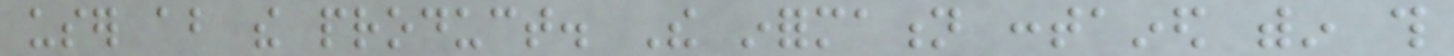user about the product. The information contained within this
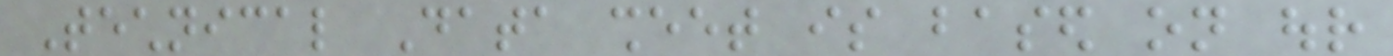Technical Data sheet is based on our
